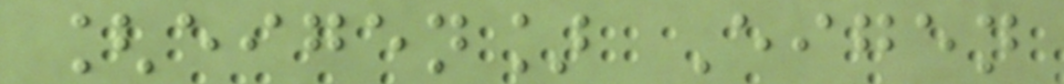[eigen] Eigen
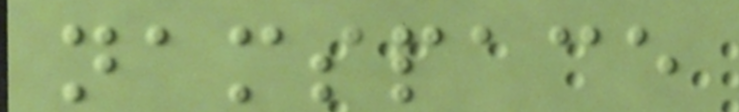namspace
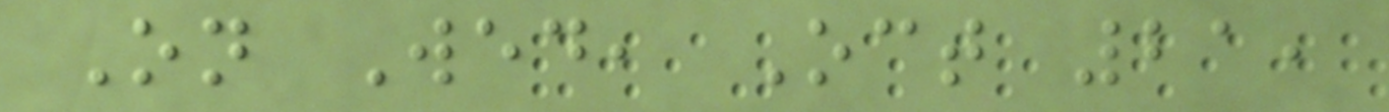On Wed, Oct 21,
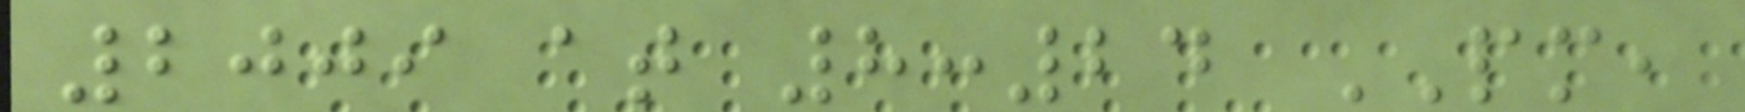2009 at 8:24 PM,
